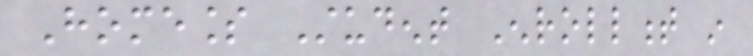Homeless Student Enrollment in
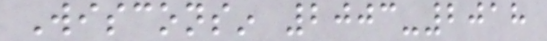Wisconsin 2003-2018
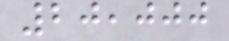20,000
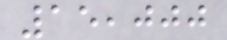15,000
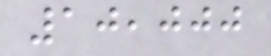10,000
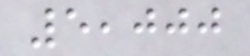5,000
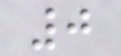0
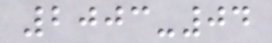2003-04
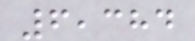6,384
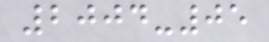2004-05
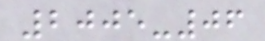2005-06
